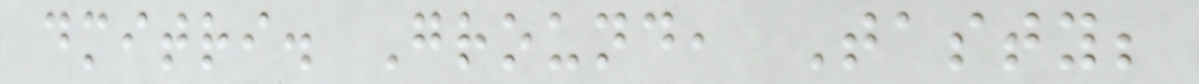dmitri. Ground, Tasty;
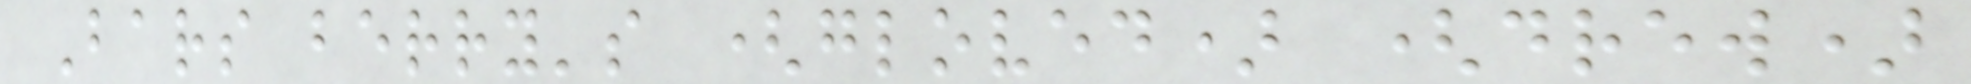Bars berry's (gloved) (drew)
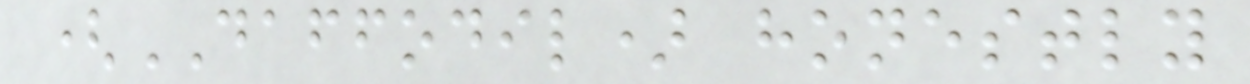(DAFFODIL) honestly
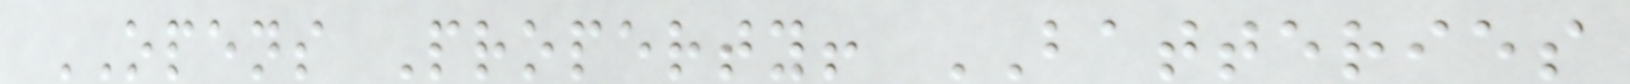OPENS Property! BATTERIES
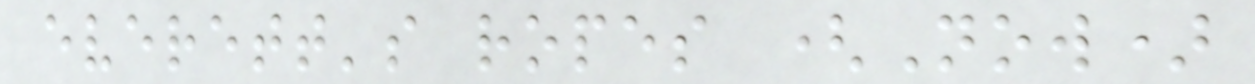everett's ropes (Now)
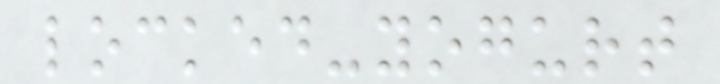locked-yogurt
